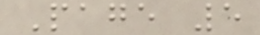Page 5
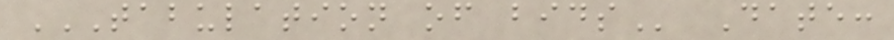TABULATION OF BIDS Date:
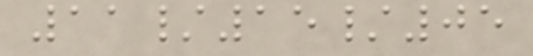11/15/05
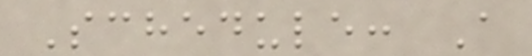Schedule: A
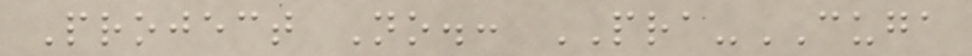Project No.: PRA-CUGA
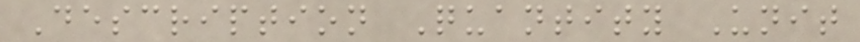Description Quantity Unit
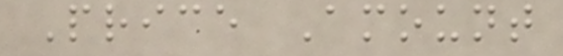Price Amount
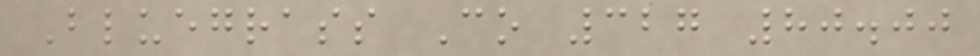Bluegrass Co 327 80.00
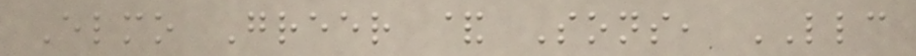Elmo Greer & Sons, LLC
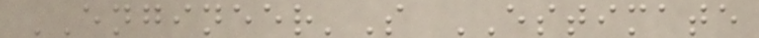ENGINEER'S ESTIMATE
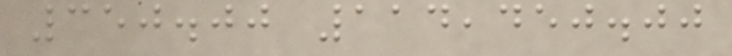350.00 114,450.00
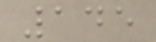145
